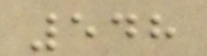548
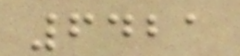6421
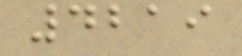4219
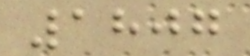1807
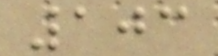103
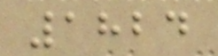1824
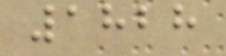1828
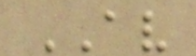AV
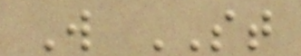W ST
